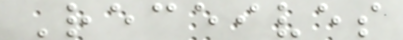Receives
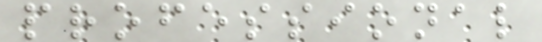professional
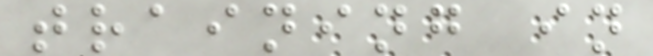training in
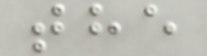the
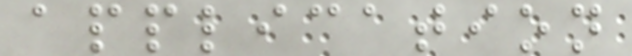application
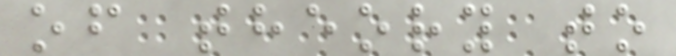of theory to
